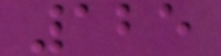125
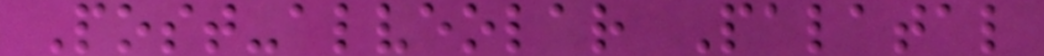Post-alveolar Palatal
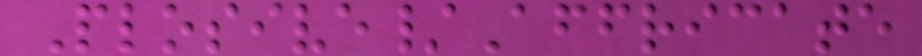Plosive/Affricate
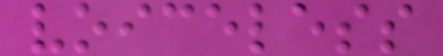voiceless
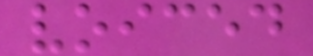voiced
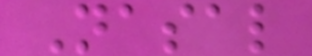Nasal
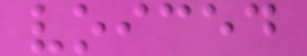voiced
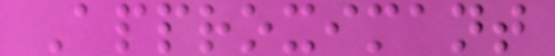Approximant
